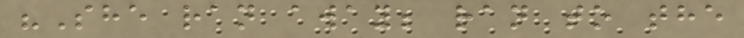"She ran away; ran to the
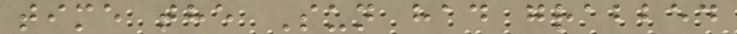time the Sun had grabbed
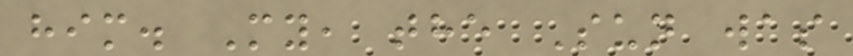him. My, the Sun was
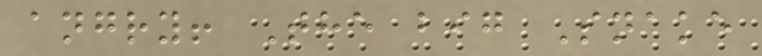angry! The big Snake
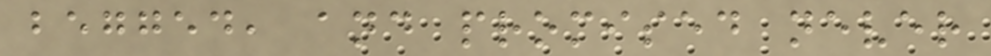begged, and promised never
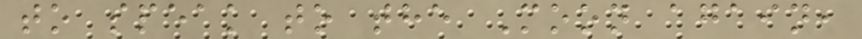to speak to the Moon again,
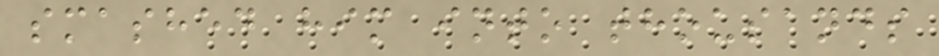smashed him into thousands
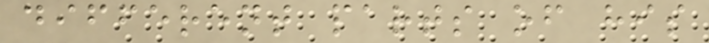different parts of his
